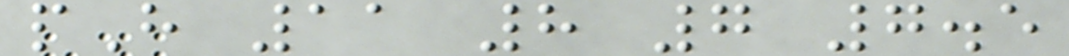pH 11 8 7 7.5
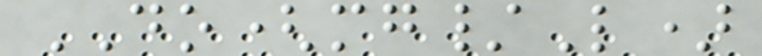DO(mg/L)
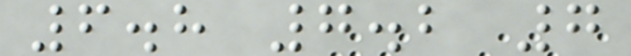6.8 7.2 7
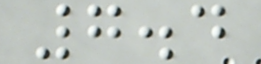7.4
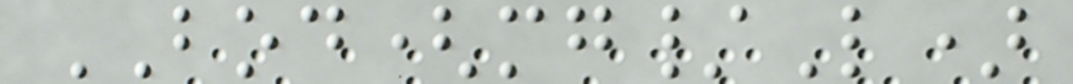BOD(mg/L)
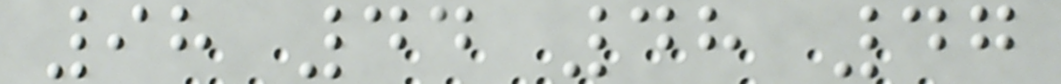98 44 48 47
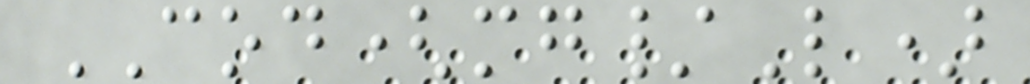COD(mg/L)
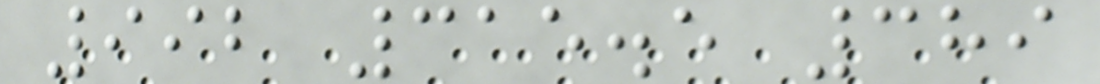992 315.5 389
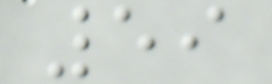59
